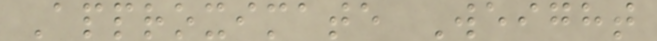Approximate Weight
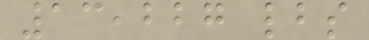13,227 lbs
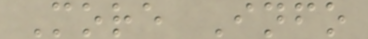More Info
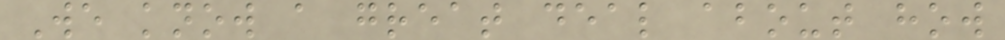We know a great deal about how
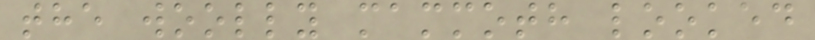the woolly mammoth looked
